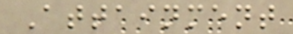Attainment
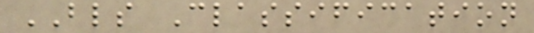BLS Classification
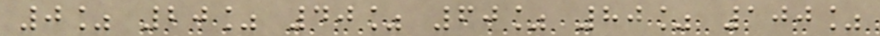0% 20% 40% 60% 80% 100%
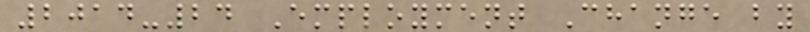2014-24 Employment Change by
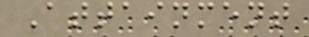Attainment
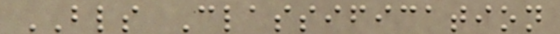BLS Classification
